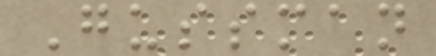Gussman
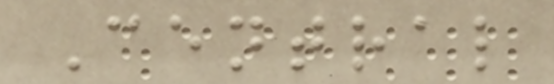Central
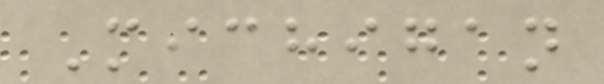Michigan
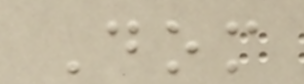Dom
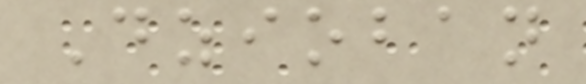Dzioban
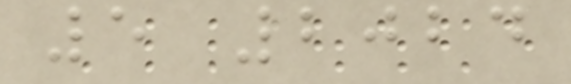5 2024
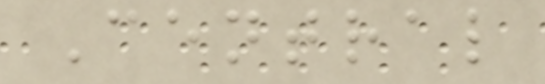Central
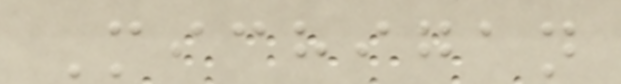Michigan
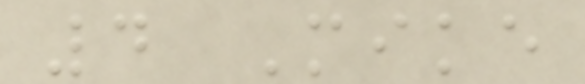4 Mike
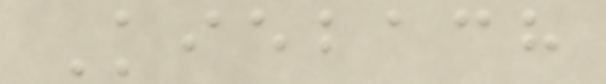Kiebach
